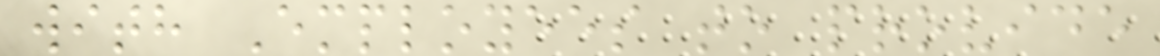with Employees to provide
